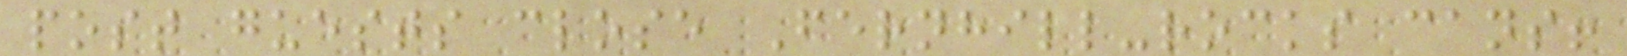post guests close Fernhill-rocks cans!
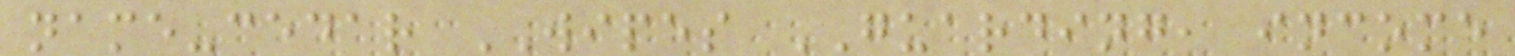name-cedar WIPES GUARDING, income
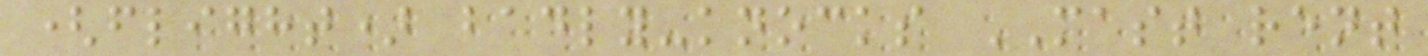(flight) badly-knocks MAST rent
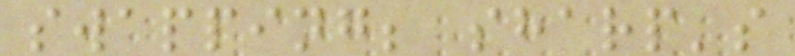swapping; sharp's
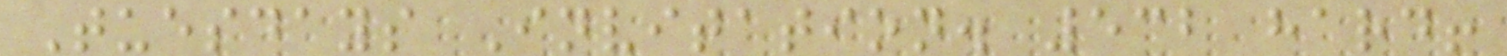Tuesdays Invitation. 532 hard!
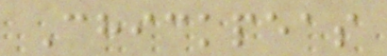Chickpeas
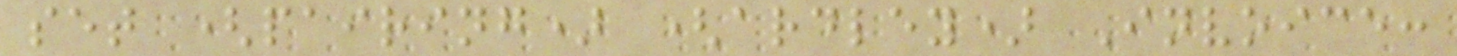set (pairing) (ardley) Invoice:
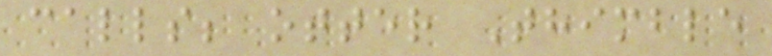calls; otter Thimble
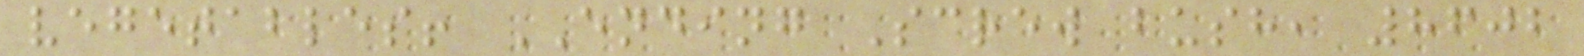vegetables! ENDING Screw bush, 8602
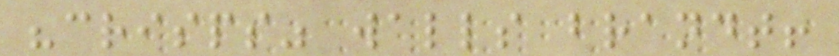"crisps" walls brandt!
